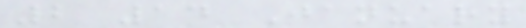2 14 January
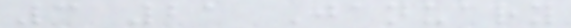3 21 January
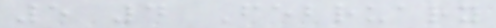5 4 February
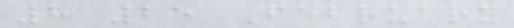8 25 February
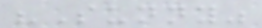"Sunny"
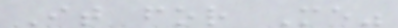It for Me"
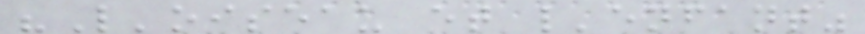"L'oiseau et l'enfant"
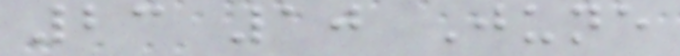23 10 June
